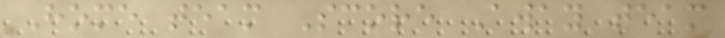Home team Score Away team
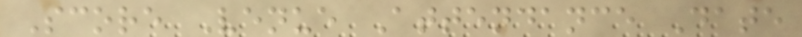Score Venue Attendance Date
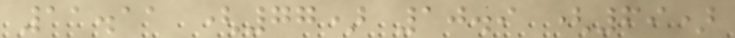11.11 (77) 10.9 (69)
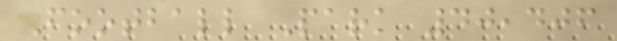Football Park 40,406
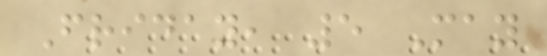Friday, 5 May
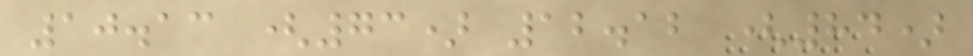10.13 (73) 12.12 (84)
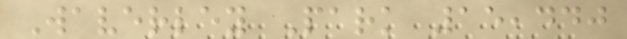Waverley Park 15,440
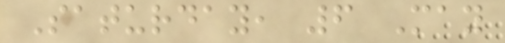Saturday, 6 May
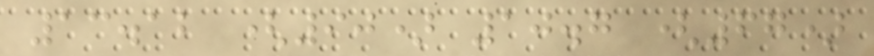13.12 (90) 10.7 (67)
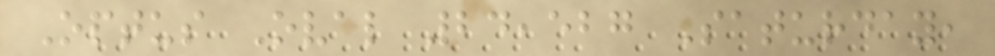Optus Oval 24,527 Saturday,
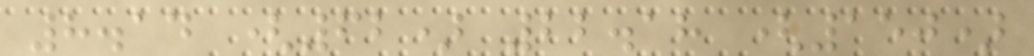8.14 (62) 22.18 (150)
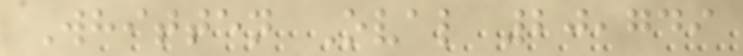Whitten Oval 20,749
